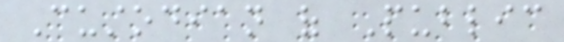Custodian of Public
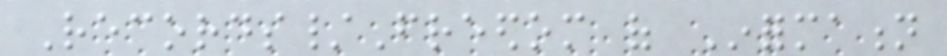Records/Freedom of Information
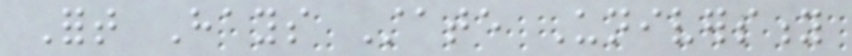Fort Hays State University
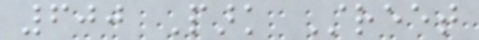600 Park Street
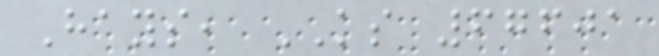Hays, KS 67601
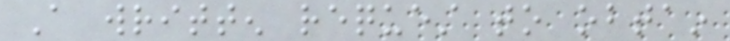A written request to obtain
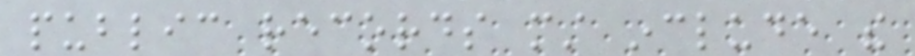public records must include the
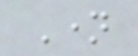Name
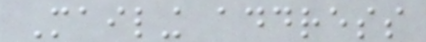Mailing address
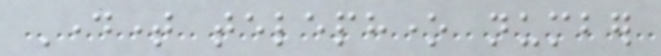Daytime telephone number
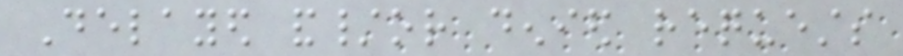Delayed and/or denied requests
